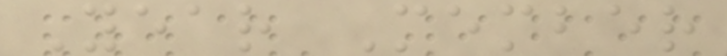Year Member
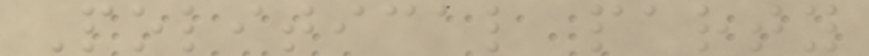Political party
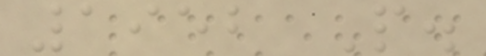1952 P.
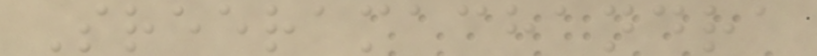Sreeramachandra
